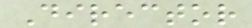Director
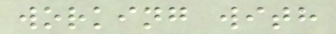working with
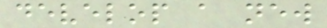develop a new
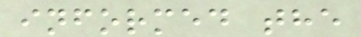informed the
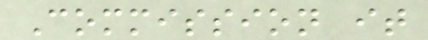Commission it
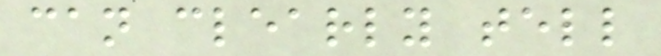can clearly tell
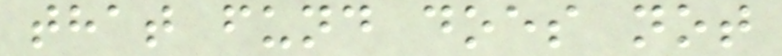that fund does not
